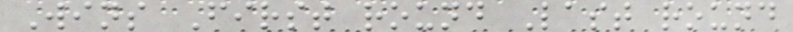Wins First round Last round
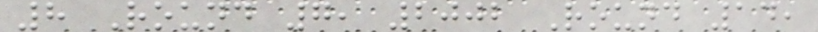8 Round 7, 2002 Round 14,
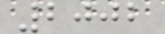2002
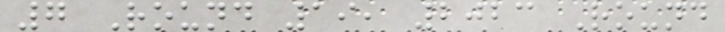7 Round 19, 2023 Round
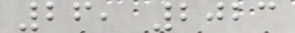26, 2023
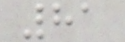81
